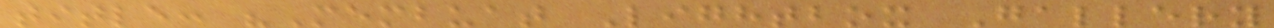title: "Membuat Lightbox Gallery
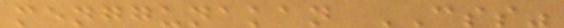menggunakan CSS"
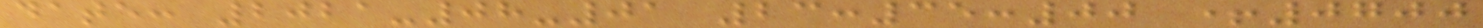date: 2021-08-01 23:35:00 +0700
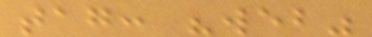tag: "web"
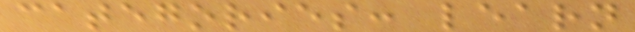categories: learn
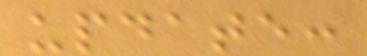update:
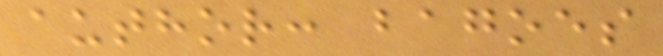author: bagoes
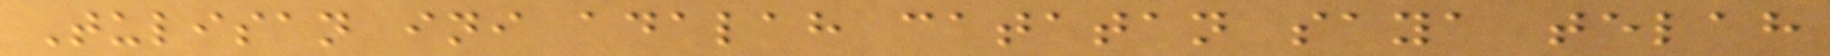Tulisan ini adalah catatan saya telah
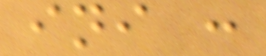ini :
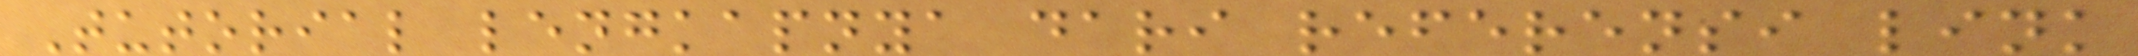Tutorial lengkapnya dari referensi link
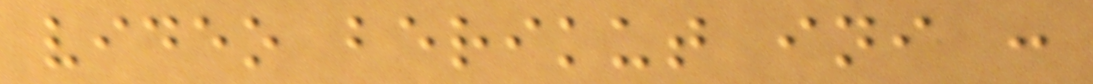video berikut ini :
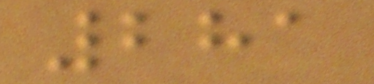281
